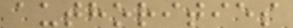authorities
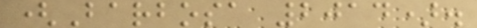(Barbosa 2014).
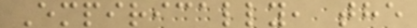Empirically, the
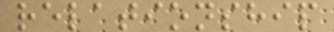relationship
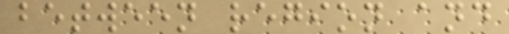between region and
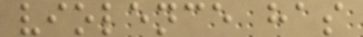violence has
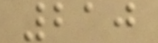210
